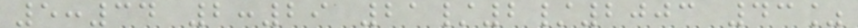5:34 2:29 21/2/2003 43%
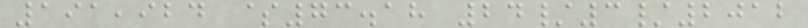191,924 $73.18 24/3/2012
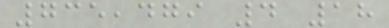735,479 4 18
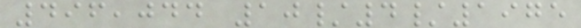496,044 10/4/1975
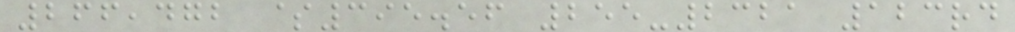266,472 $395.56 255-2321 123rd
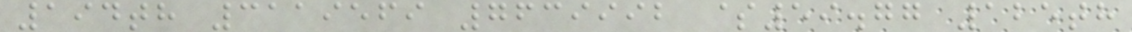194th 3119569 7639992 $59.77 125th
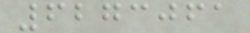6273061
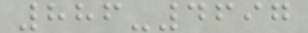886-4697
